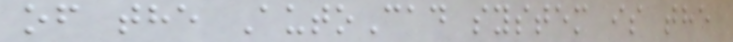of the AutoCad system is the
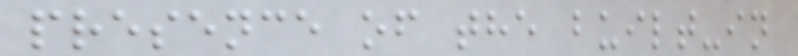presence of the built-in
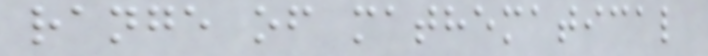range of mathematical
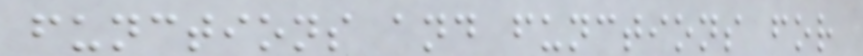functions and functions for
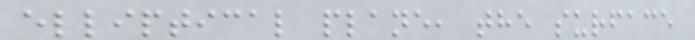elliptical plane, the surface
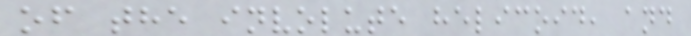of the involute helicoid, and
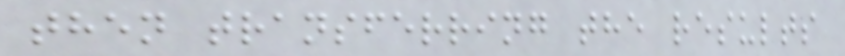then transferring the results
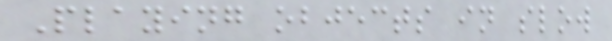Playing objects in slow
